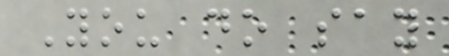You do say
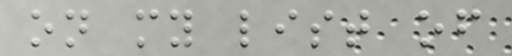on my list of
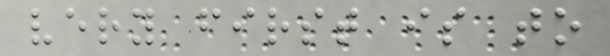very first is to
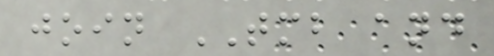join TMB and
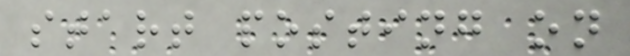start posting on
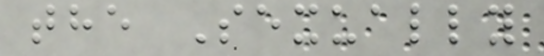the Sexually
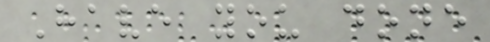Have you done
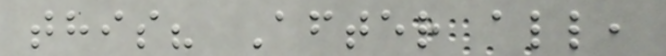this? After all,
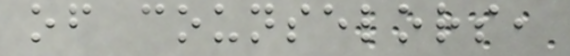of counselors,
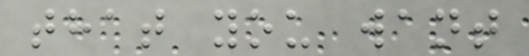that you want
